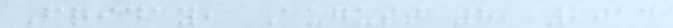Friday, August 8, 2014
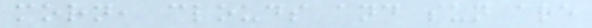morn, clouds and sun are
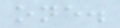one.
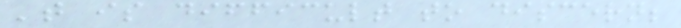't is difficult to discern;
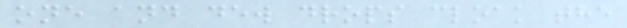one and dew drops cloak the
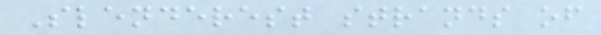Slenderest strands of
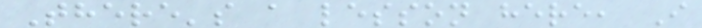There's a lesson here, I
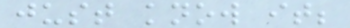just know it;
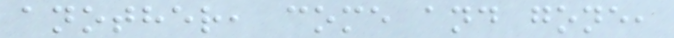another, come and gone,
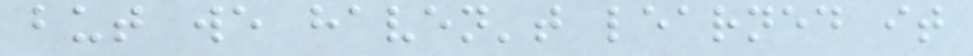but we haven't learned it
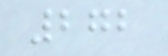272
